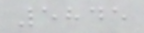5845
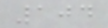104
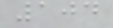104
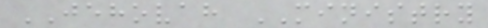JEHOVAH MINISTRY
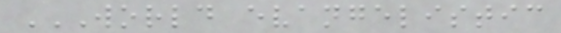WORLD EVANGELISTIC
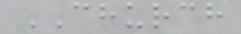CHURCH
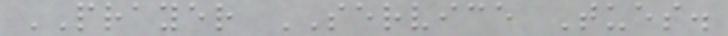PRAYER SERVICE Tues.
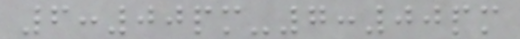6:00pm-7:00pm
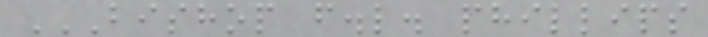BISHOP F.L. PHILLIPS
